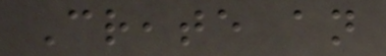Create an
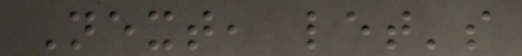Next, let's
